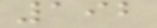192
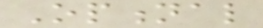Optional
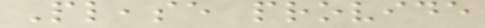Please provide
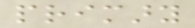primary
